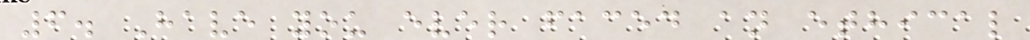6. Have you ever faced an ethical
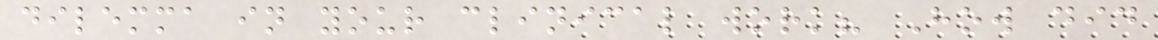dilemma in your clinical work? How did
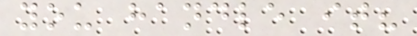you handle it?
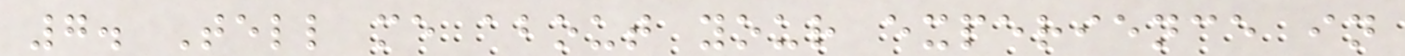7. Tell me about your experience in
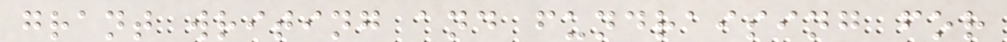grant writing and fundraising for
